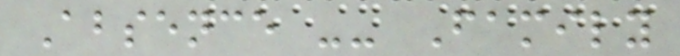Absence -- Family
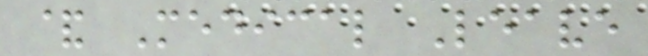& Medical Leave
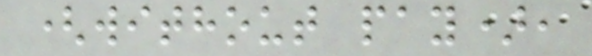(without pay),
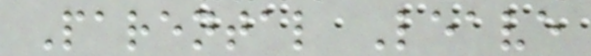Parental Leave
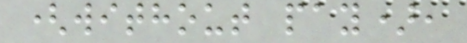(without pay),
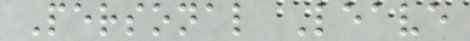Personal Leave
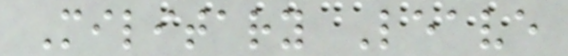Military Leave
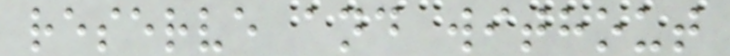reserve and without
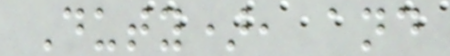Duty), and
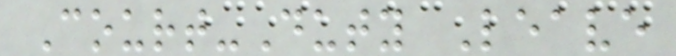Court-Duty Leave
